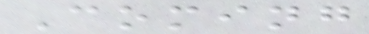Coming
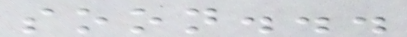soon...
